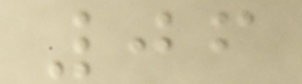06
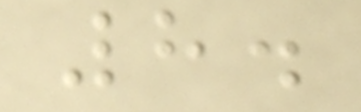8.
